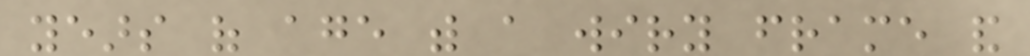years of age with a wiry frame and
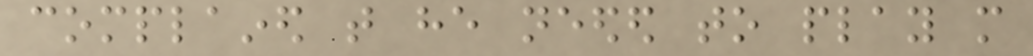complained that he needed to play more
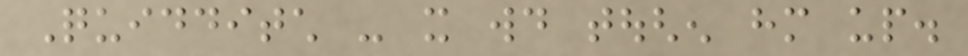Quidditch - it would toughen him up.
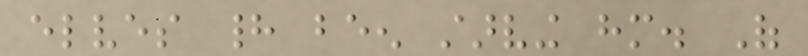elves had been starving him. Of
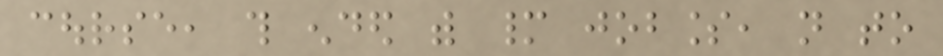course, this ended with many jobless, not to
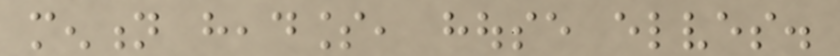mention headless, house elves.
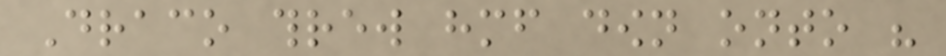Draco threw himself down onto his
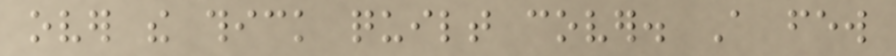over the thick quilt cover. A few
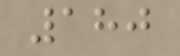180
